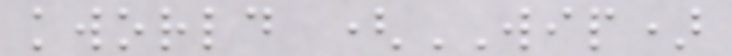kworld (WIP)
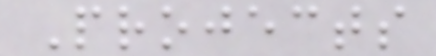Projects
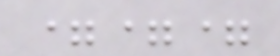===
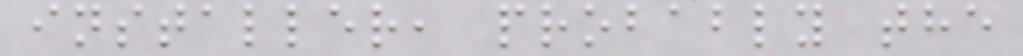installer, probably the
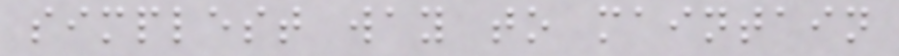simplest way to maintain
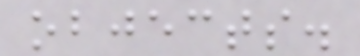objects.
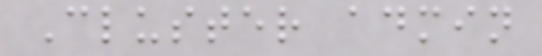Cluster admin
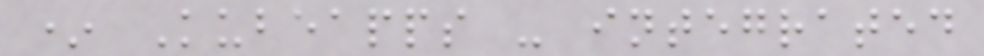* Kubeapps - integrated
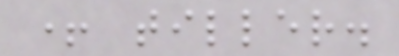+ tiller.
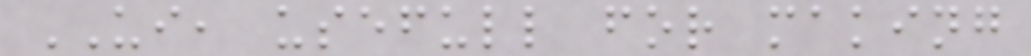UI, usefull for making
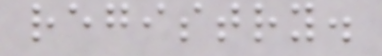registry.
